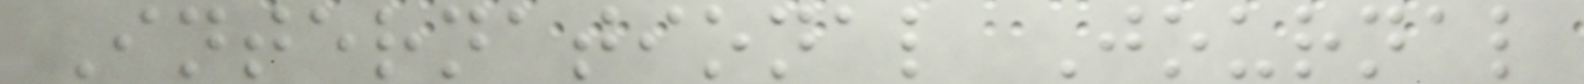International Journal
